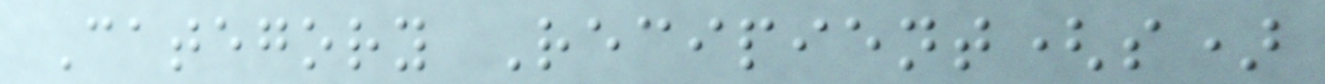Category Recipient(s)
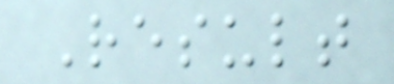Result
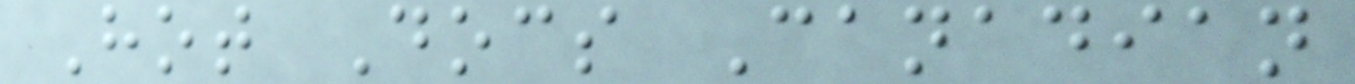Hot Docs Canadian
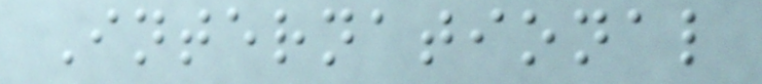International
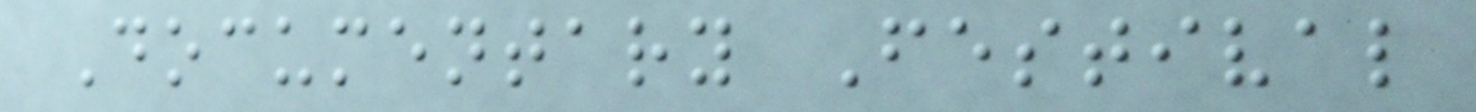Documentary Festival
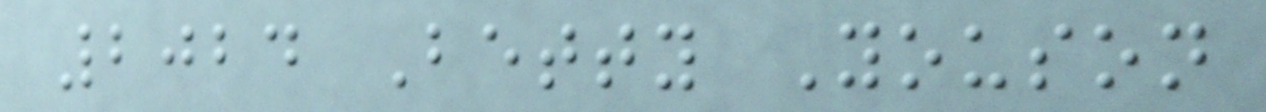2024 Betty Youson
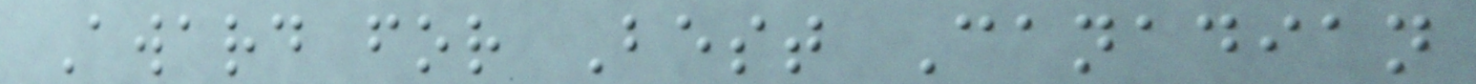Award for Best Canadian
